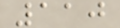110
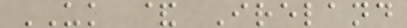UK & Ireland
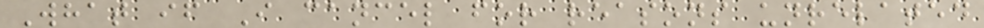What if I cancel for reasons unrelated
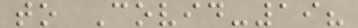to Covid-19?
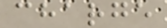charge
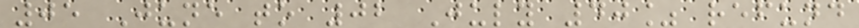05 June to 02 July 40% refund
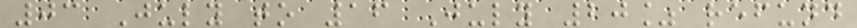03 July to 16 July 20% refund
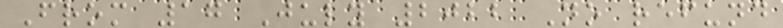From 17 July 2022 No refund
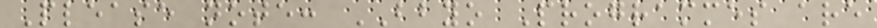Please note: BBYO Programmes are
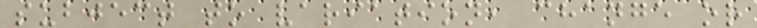subject to variation, change or
